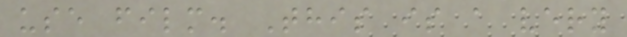use film. This is a very
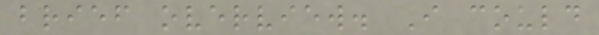brief overview. I could
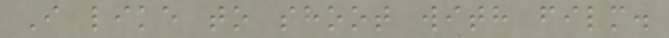I like to shoot with film.
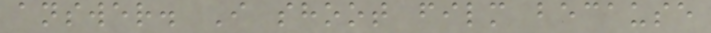answer. I shoot film because
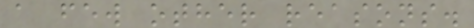a few other reasons.
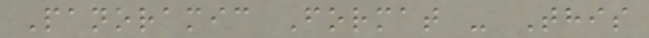Panoramic Format - This
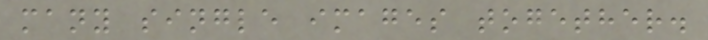many single images together.
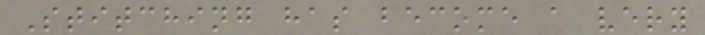Stitching has become a very
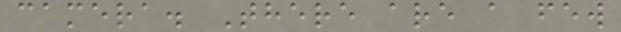camera. There are a few
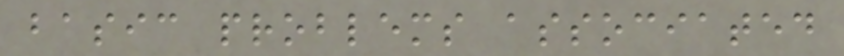basic problems associated
